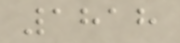1818
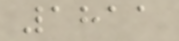1811
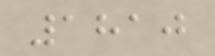1810
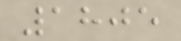1805
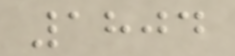1804
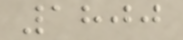1800
